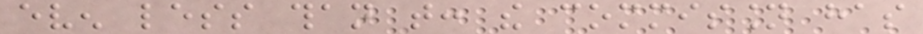even less than that: the commission has
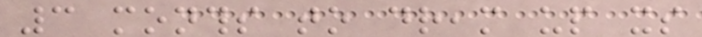3 months to dream up its
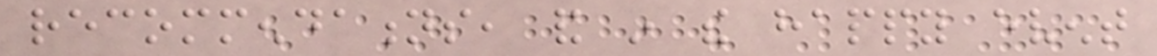recommendations, and in the happy event
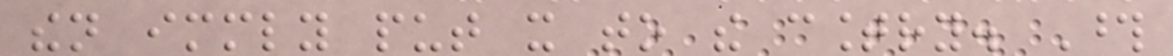then immediately put it to the country. Those
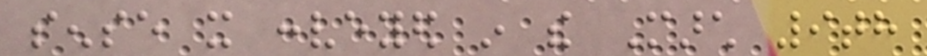sense it conveyed in the March 9th
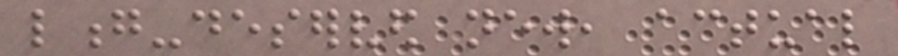long-deserved new, actual
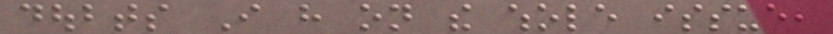doubts I have on the whole issue,
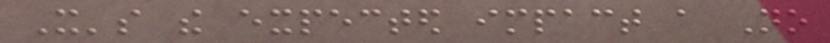It's the expected impact a No
